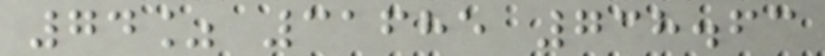74% 31685 738.63
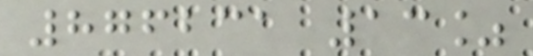876231 13%
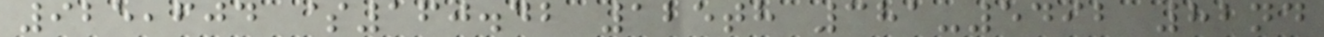925,604 $160.42 125th 381-5492 82nd
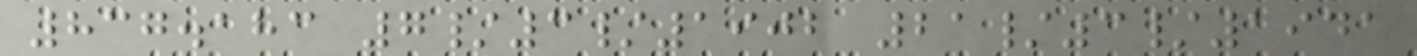837.183 7/3/1902 21/3/1941
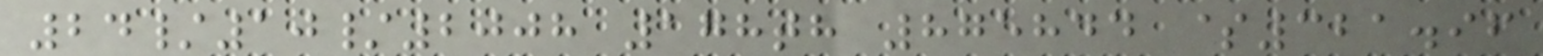24/10/2008 178th 875844 $321.96
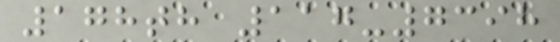178th 117-7398
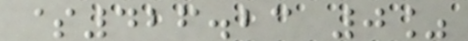$426.23 0%
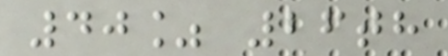40% 26th
